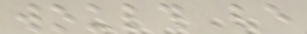would be
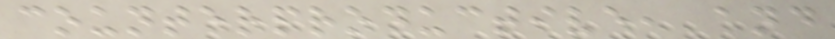counterproductive, and
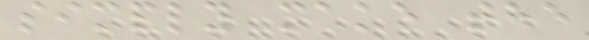simply make the
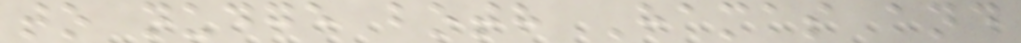to nudge both Hamas and
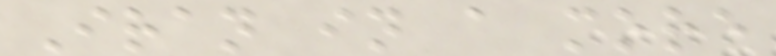Iran in a more
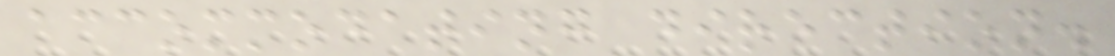accommodating direction.
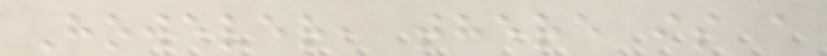However, there is a
